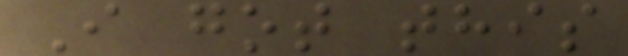I got this
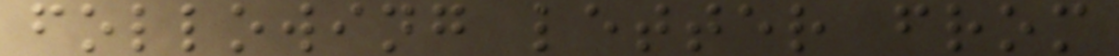following letter from
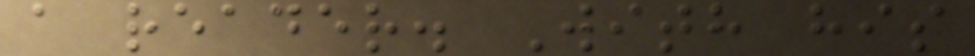a reader. With his
